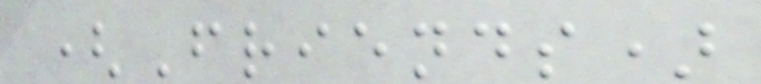(Friends)
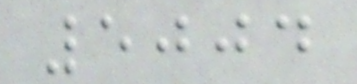5004
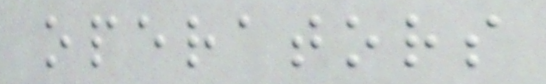operators
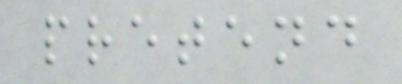pretend
